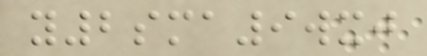y2sma9wxj
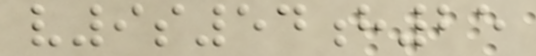v9s54h25
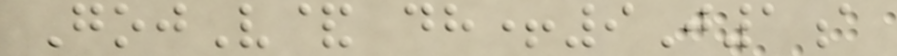GojV& dh+9J1a
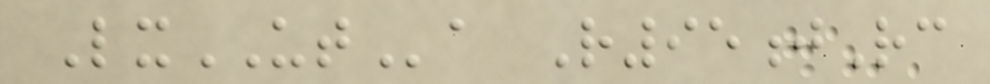LxUTa R95jRc
